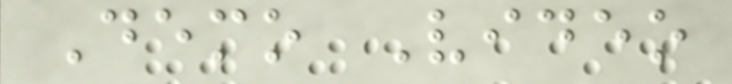Demo Video
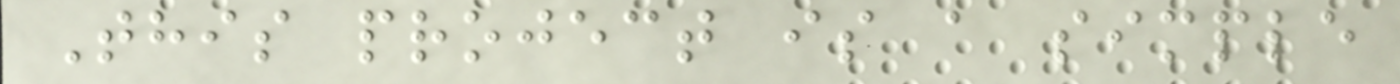This project is a simple
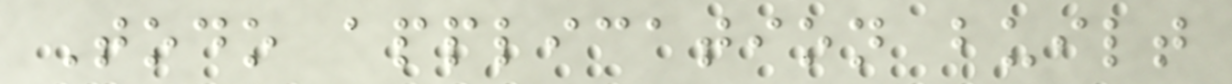Todo application built
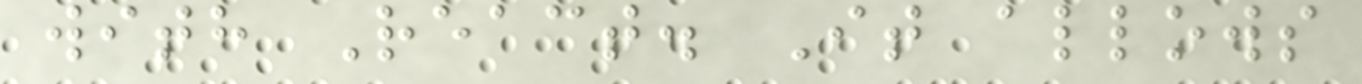with React. It allows
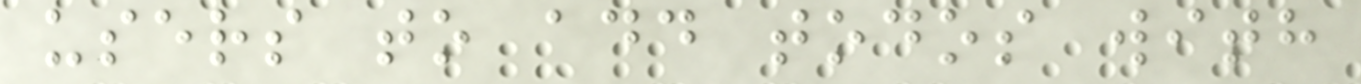users to add todos with
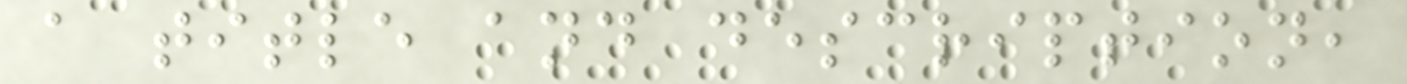a title and description,
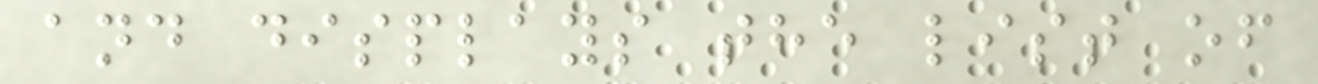and displays the list of
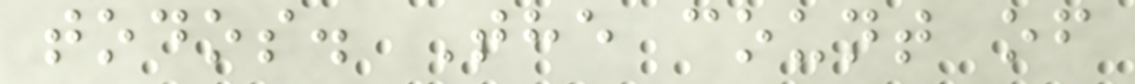todos. The count of
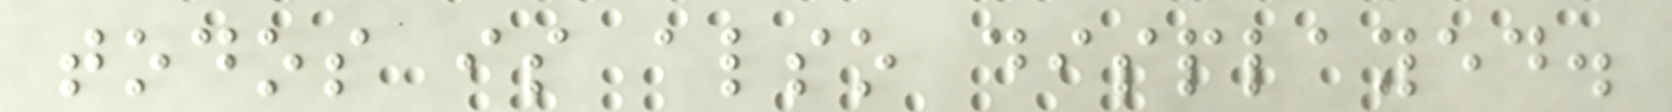todos is also displayed.
